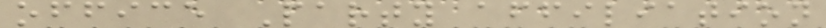office Party affiliation
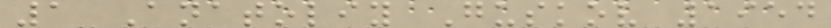1 Anatoliy Guskov 1954
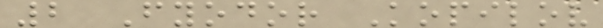2 Fyodor Kopilov
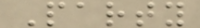Party
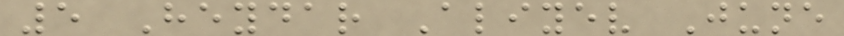5 Heydar Aliyev June
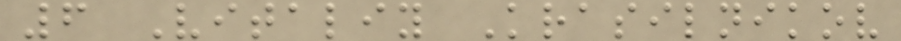6 Vitaliy Krasilnikov
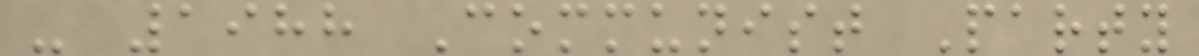- 1988 Communist Party
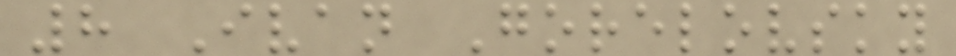8 Ivan Gorelovsky
